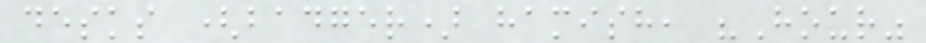desks (badger) hamish, "Hour"
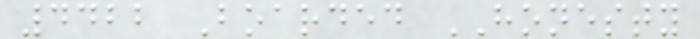4422 Boarded HONESTY
